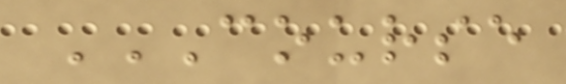COURSE
